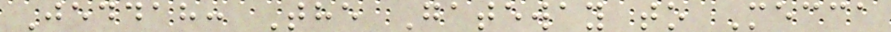Jeddah: The Gateway to Mecca
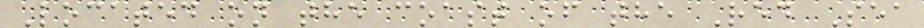Located on the coast of the Red Sea
